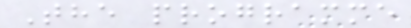The programme
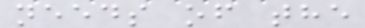needs of the
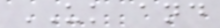UK and
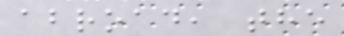abroad, the
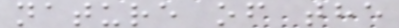nature of the
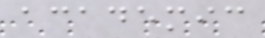academic
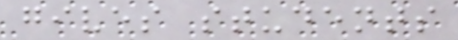gives students
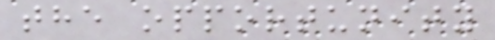the opportunity
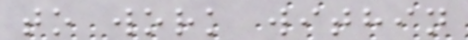to work within
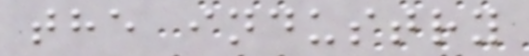the industry
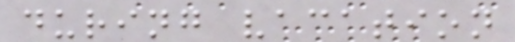during vacation
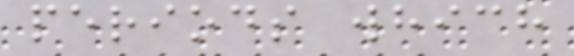periods which
